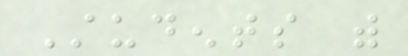Students with
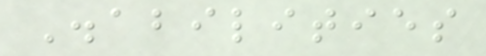Disabilities
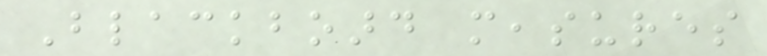Blackboard measures
